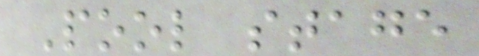Pool stage
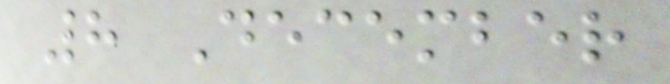8 December
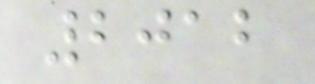2012
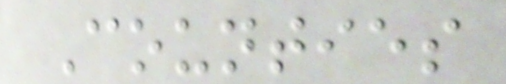Counties
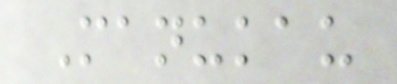Manukau
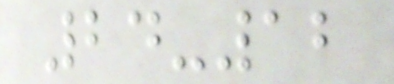24-12
